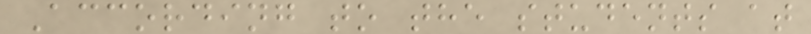According to the students at
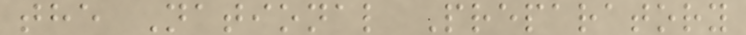the National Preparatory
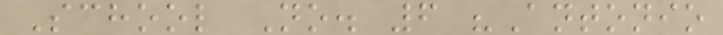School No. 6 "Antonio
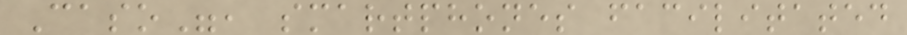Caso", smartphones facilitated
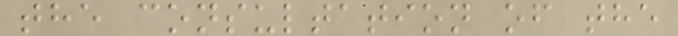the consultation of the
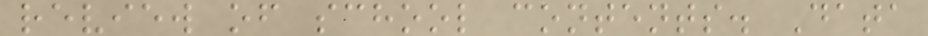review of school contents. Data
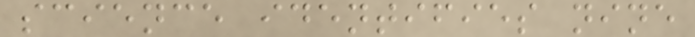science identifies nine
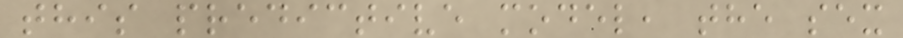this predictive model, the sex
